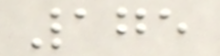175
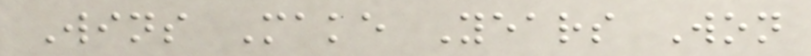Wins Make Years Won
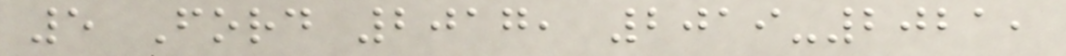5 Ford 2017, 2019-2021,
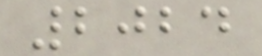2024
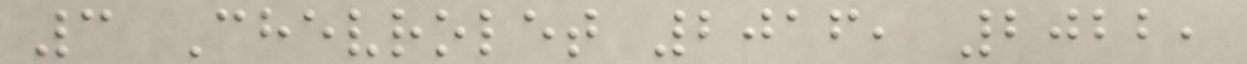3 Chevrolet 2016, 2022,
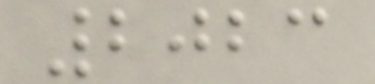2023
